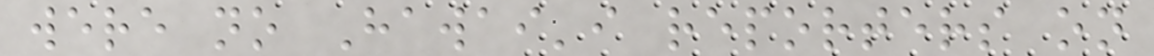were no Hawai'i reporters on
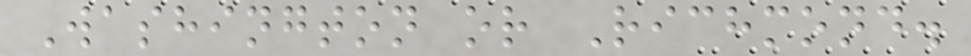Washington or Richmond.
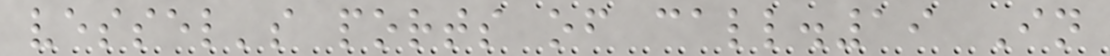vessel's ports of call.19 In
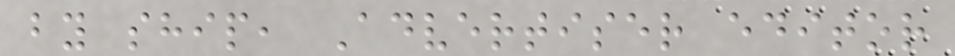by ship, Advertiser editor
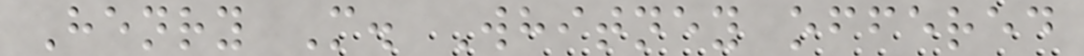Henry M. Whitney offered
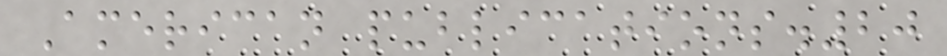American publications.20
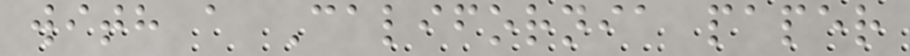with a California paper
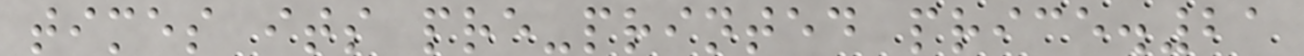times its pre-printed price.21
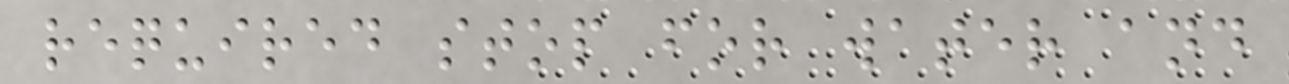required stop for water and
